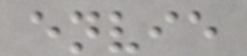envie
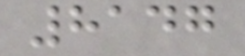8147
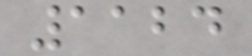1124
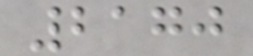2170
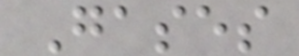Gases
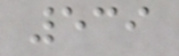539
